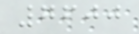7600
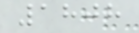1808
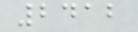2412
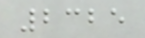2325
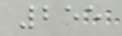255
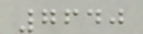7640
